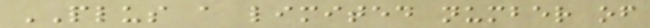PLUS a limited number of
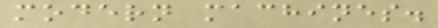modern machines.
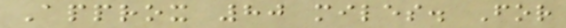Approx 80 miles. For
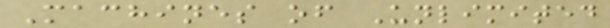Machines of Unlimited
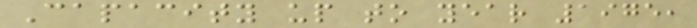Capacity up to year 1975,
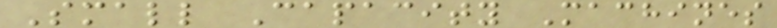Small Capacity Machines
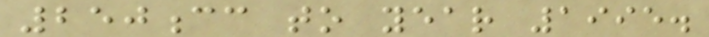250cc to year 1995.
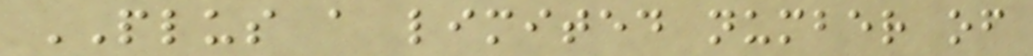PLUS a limited number of
